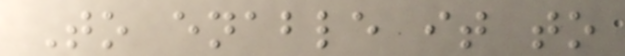To enable it to
